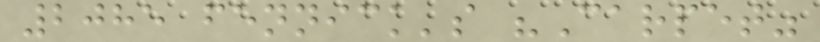2085 fennick's "Carpet"
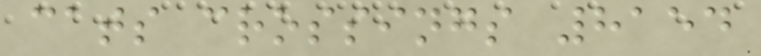cats crossings 8154
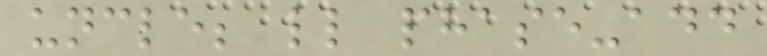uncle; ll phase-add
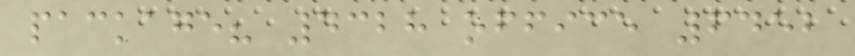package? 4328 office 6452
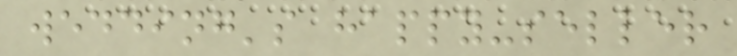wedding's happy-seller
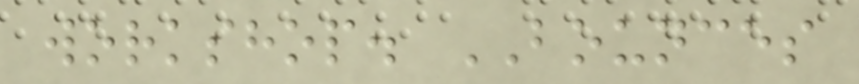workshop. BOUNCES
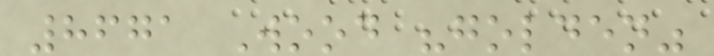8671 Wood "golden"
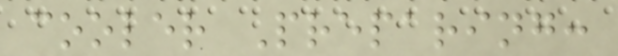cooler Preparing:
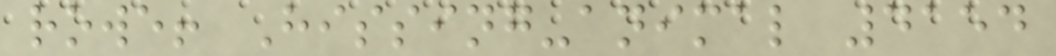rowe! Hissing-animal 4154
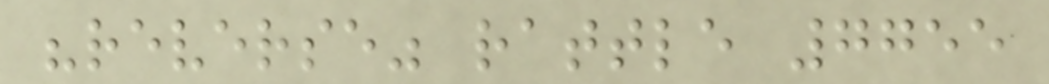"reverse" rattle 7755
